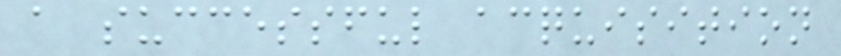a successful acquisition
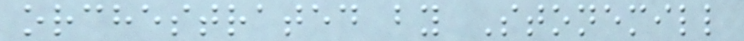orchestrated by Stonemill
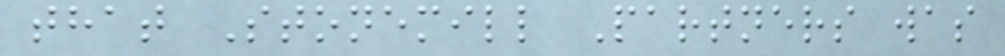that Stonemill Partners was
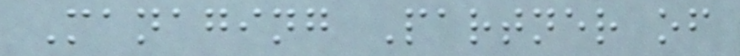Managing Partner of
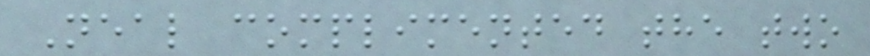Neal complimented the two
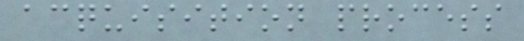acquisition process
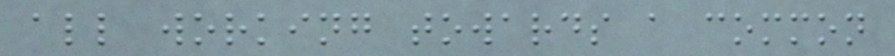all working towards a common
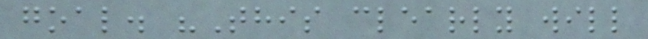goal. "This clearly will
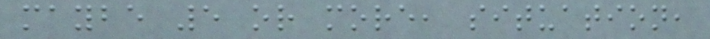maybe 5 or more, situation,
